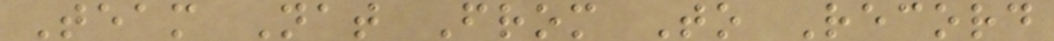Team Nat From To Record
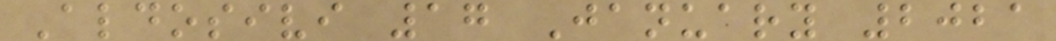Aldosivi 17 January 2021
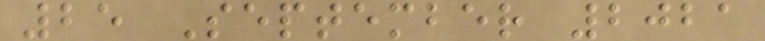25 September 2021
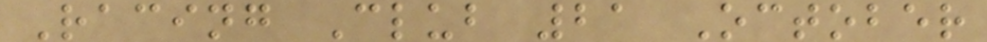Racing Club 21 October
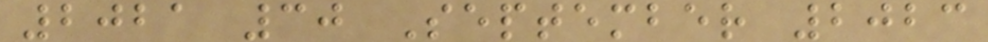2021 30 September 2023
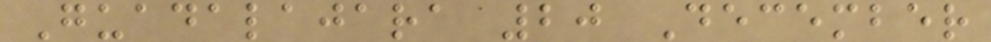Guadalajara 20 December
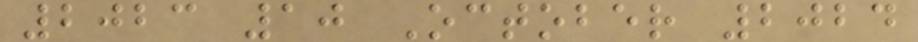2023 10 October 2024
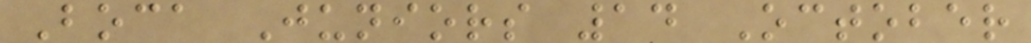Boca Juniors 14 October
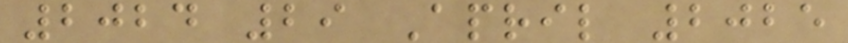2024 29 April 2025
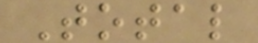Total
